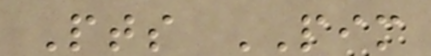Pts PIM
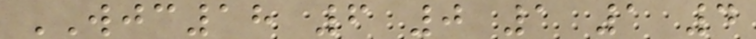WJC18 6 0 1 1 4
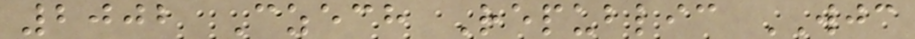2002 Czech Republic WJC
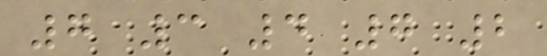7 3 4 7 2
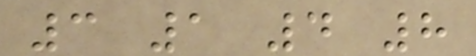3 1 4 8
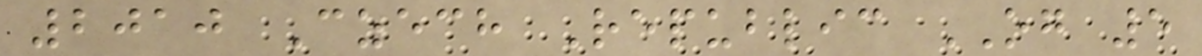2010 Czech Republic OG 5
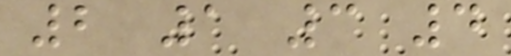2 1 3 4
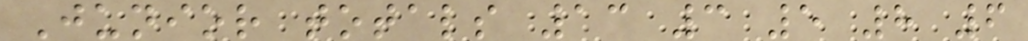Junior totals 13 3 5 8 6
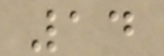14
